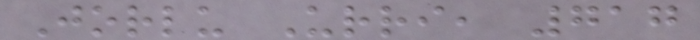Jorlu Urri, 717
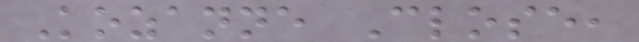Kozanne Close,
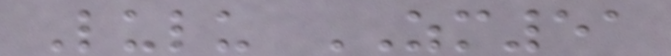Lulu ZM51
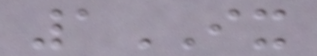1IX
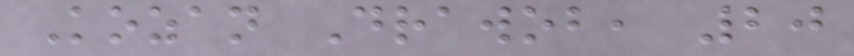Kozan Drawob, 20
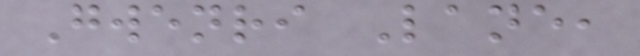Gwenri Lane,
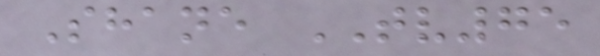Shane TV75
